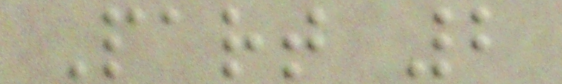Part 2
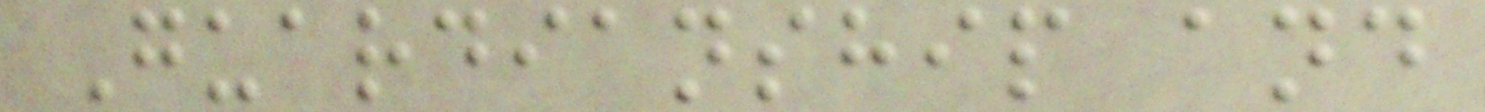Guardianship and
